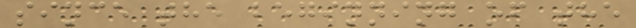since the beginning of the
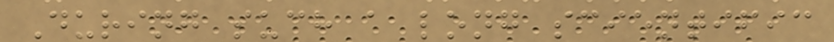During such a long scientific
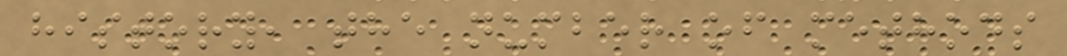history, the number of methods
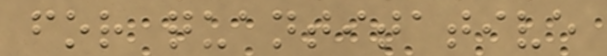for quantitative
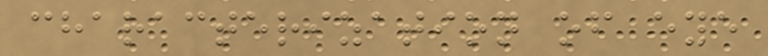characterization of eye
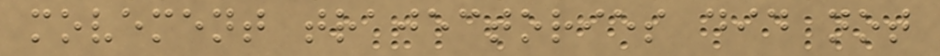movement trajectories did not
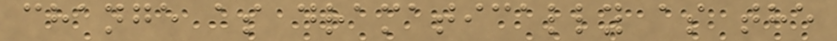change as dramatically as the
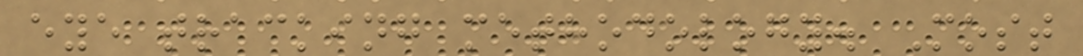eye tracking methodology. Most
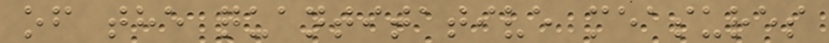of the quantitative measures
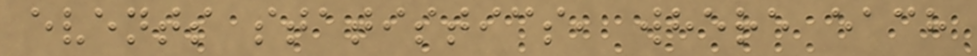events statistics, where each
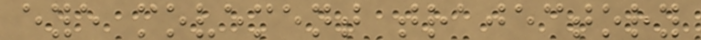eye movement trajectory
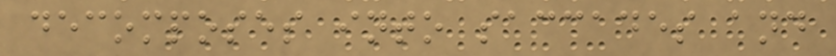decomposes into saccades and
